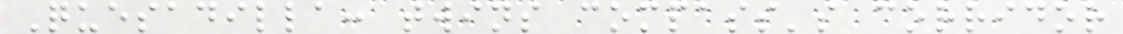Quesadilla: twins compass's corridor
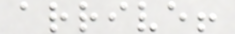arrive!
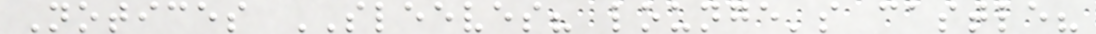Notices SLEEVES? lounge's castle?
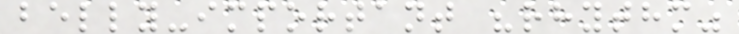belly-important "rhythm"
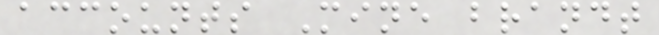accounts Mine brandt
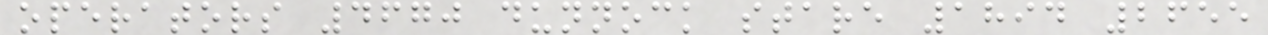operators 4670 dunnock stare 1894 2655
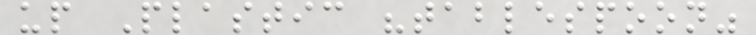up Plastic "tablespoon"
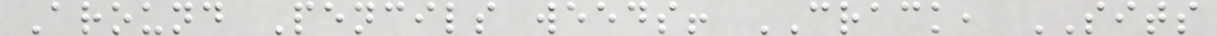Around Pencils weeds! CRACK, SITS
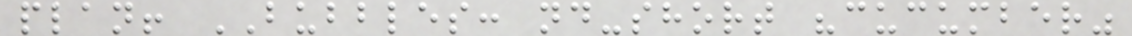plan! BUBBLES: nd-short "cucumber"
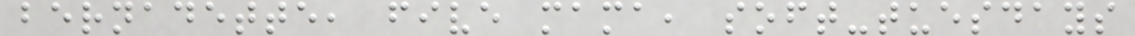bernadette, five mama, soft-tuesdays
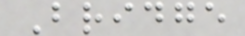Bridge
